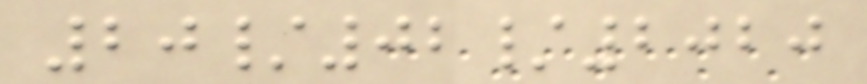20/02/2020
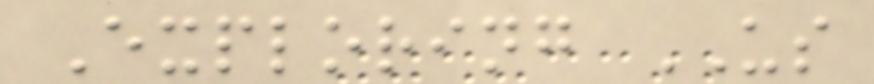Exploring US
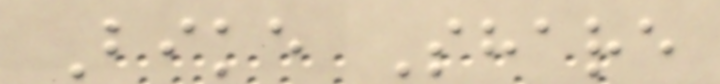Bike Share
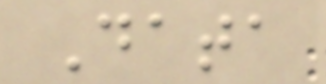Data
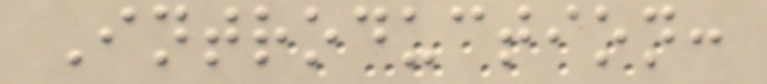Introduction:
